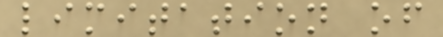limitation of
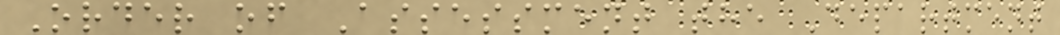Order of Assessment the Department
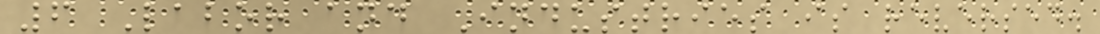6 Labor and Industries is reversed.
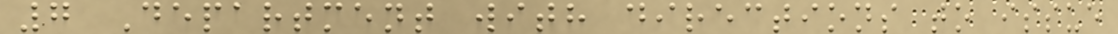7 Department with directions to issue
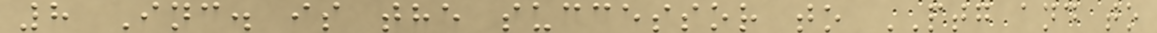8 Inc. is the successor to PTG and to
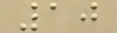10
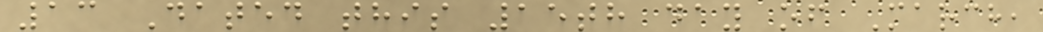13 Dated this 15th day of March,
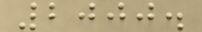2000.
